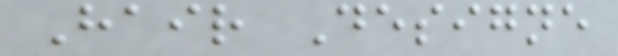Hair Designe
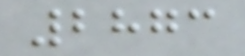2873
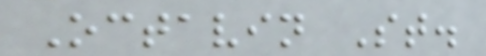Octavin St.
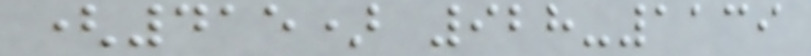(415) 928-1139
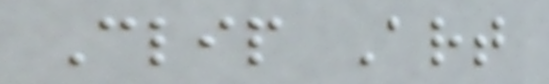Clip Art
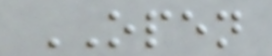OPEN
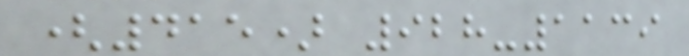(415) 928-1139
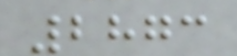2873
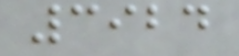3924
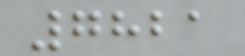7821
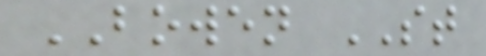BOWEN ST
